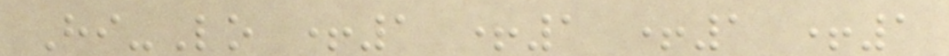Hi-Lo +1 +1 +1 +1
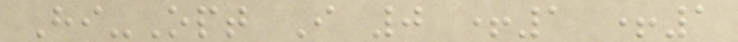Hi-Opt I 0 +1 +1
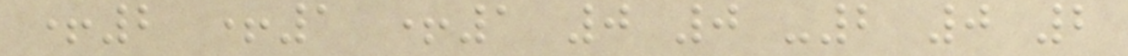+2 +1 +1 0 0 -2 0 2
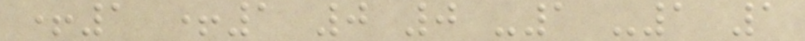+1 +1 0 0 -1 -1 1
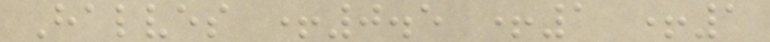Halves +0.5 +1 +1
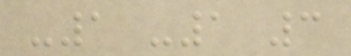-1 -1 3
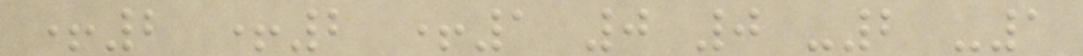+2 +2 +1 0 0 -2 -1
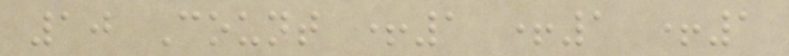10 Count +1 +1 +1
